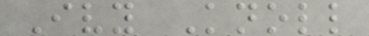Ivy Knoll
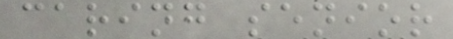caring senior
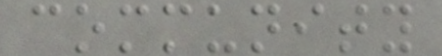community
